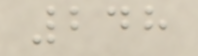248
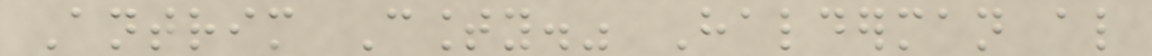Antrim County." Halderman also
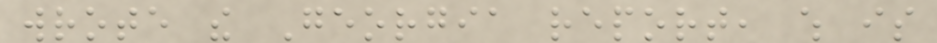wrote the Georgia report, which is
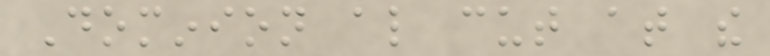Dominion also cut at the
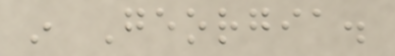in Georgia.
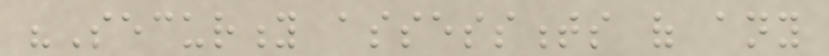"Security assessments of any
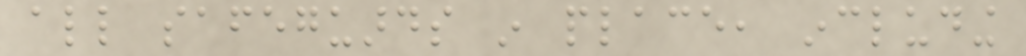all safeguards in place, including
